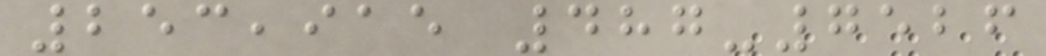253,915 487-7526
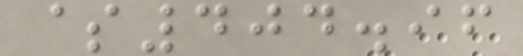$404.96
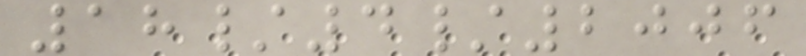18/4/2006
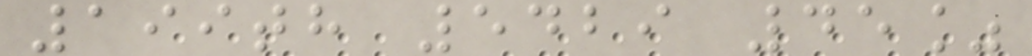199th 5429 45%
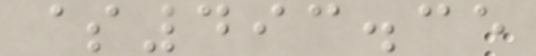$493.35
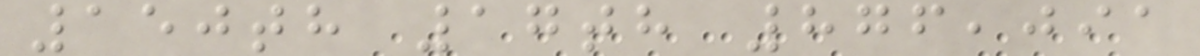150th 17th 876,091
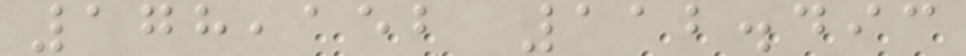178,152 112.493
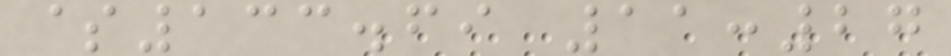$133.69 11:27
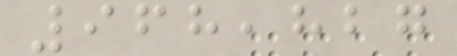968,827
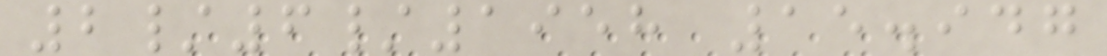2/6/1958 15.947
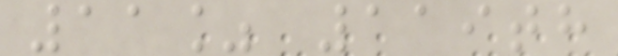11% 119th
